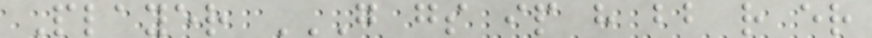Player G GS IP H BB R ER
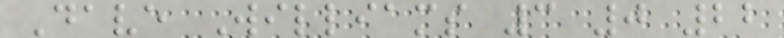Dave Williams 3 0 22
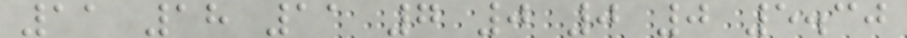11 18 11 7 0 0 0 5.30
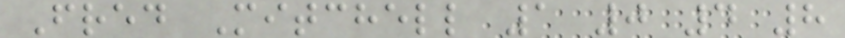Fred Mitchell 1 0 4 8
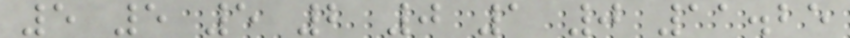5 5 5 2 0 1 0 11.25
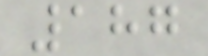187
